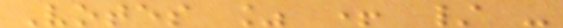Votes % + / -
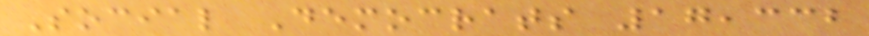Social Democrats 17,332
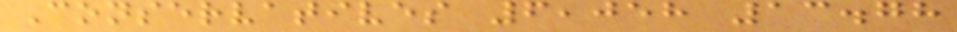Conservatives 6,058 13.78
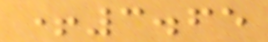+3.65
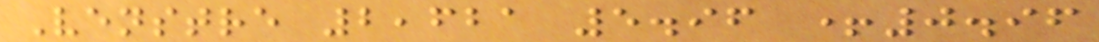Venstre 2,621 5.96 +0.96
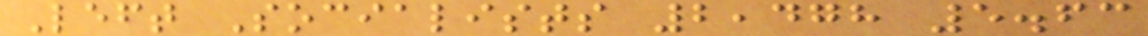Left Socialists 2,478 5.63
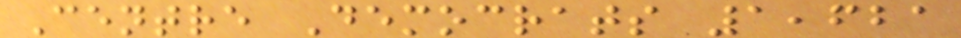Centre Democrats 1,621
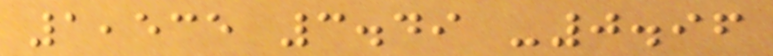1,535 3.49 -0.96
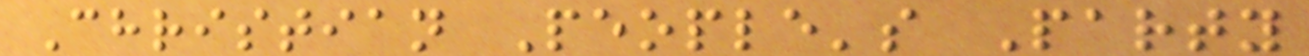Christian People's Party
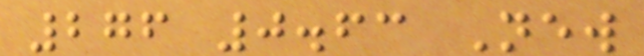276 0.63 New
